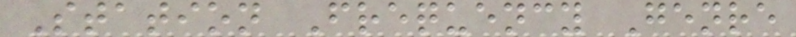Station Frequency Genre
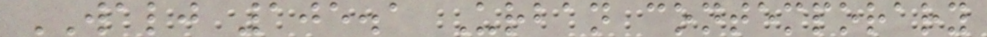WALJ 105.1 Urban contemporary
